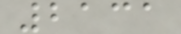2131
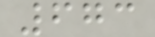673
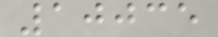10035
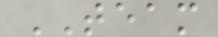TEAM
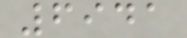6941
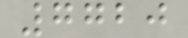7720
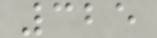325
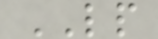LP
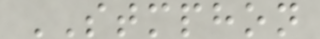STMPHON
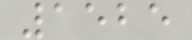1525
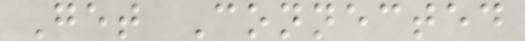Get Connected
